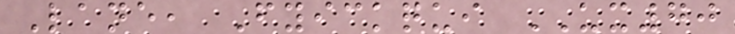Lane, Fyickqui UX70
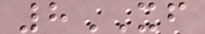8XF
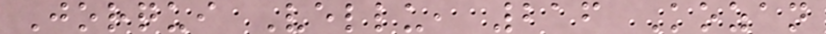Jorqui Vellu, 216 Kozan
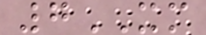7XM
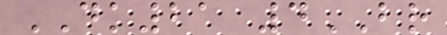DK21 4BR
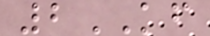2KF
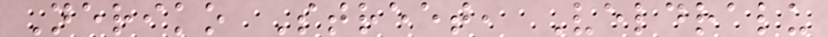Neriko Street, Veldralu
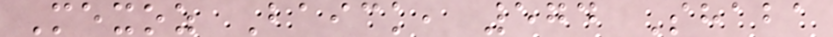Mexoz Baick, 574 Shaba
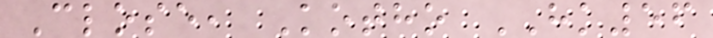Close, Kotho HK56
